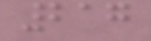217
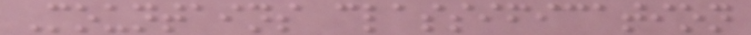Mountains classification
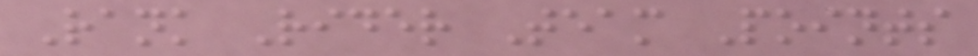Rank Rider Team Points
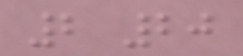2 20
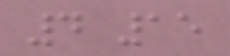4 15
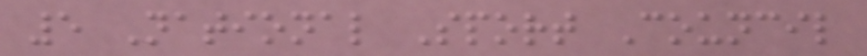5 National Sport Council
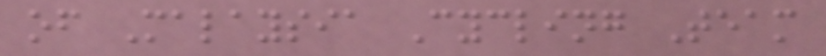of Malaysia Cycling Team
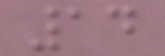14
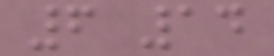6 14
